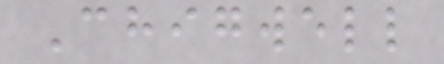Chigwell
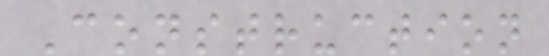Construction
